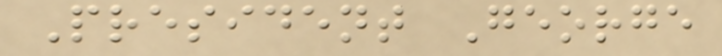President George
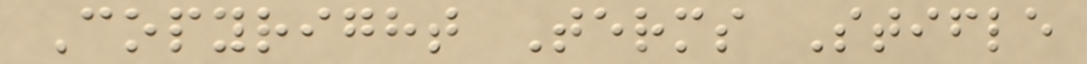Copyright Terms Stifle
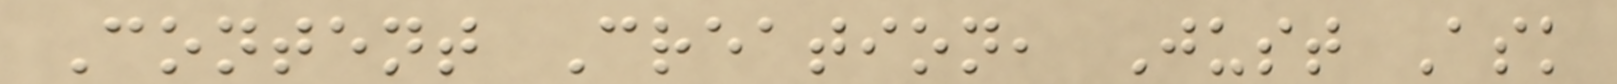Content Creation, Just Ask
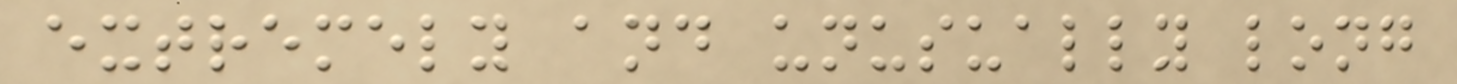extremely and unusually long
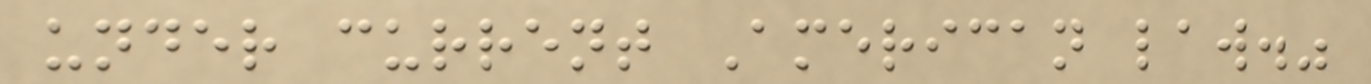under current American law."
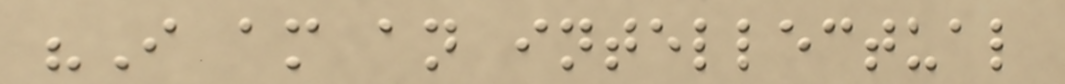"I am an intellectual
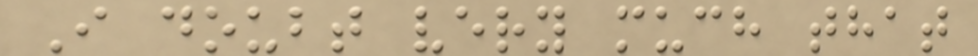I doubt very much that
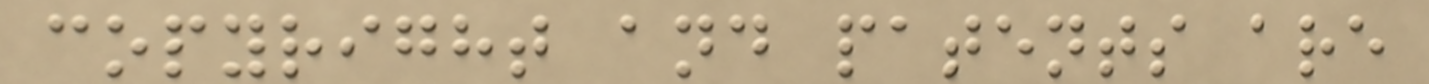copyright and patents are
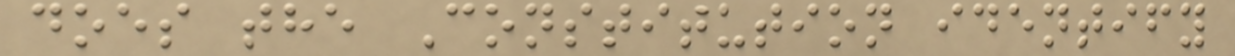does the Constitution identify
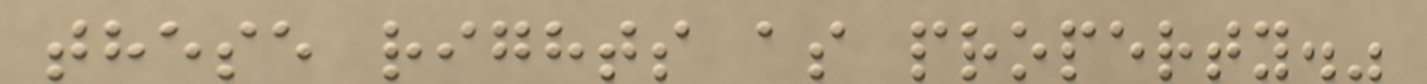these rights as property."
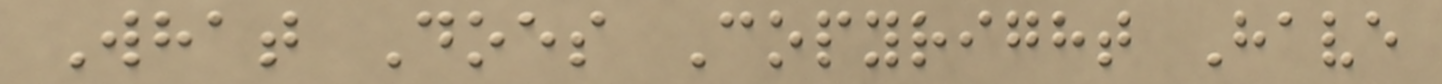What Does Copyright Have
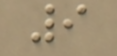9
